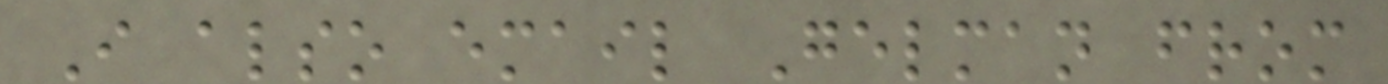I also email Gelman from
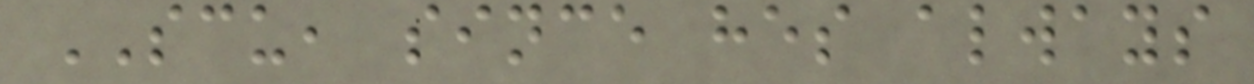SCU, since hes always
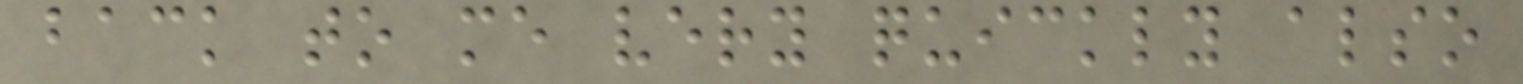back to me very quickly also
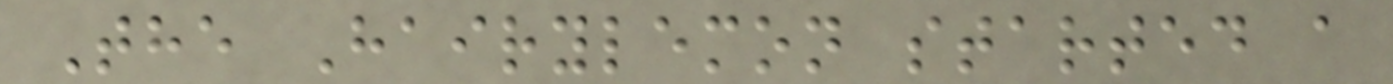The Hairylemon started a
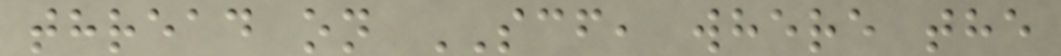thread on SCF, where the
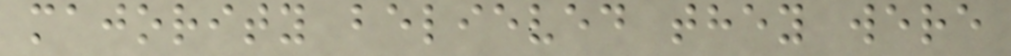majority believed they were
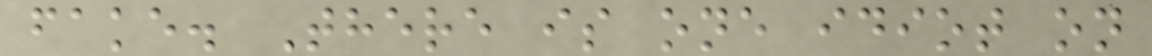fake. There is one idiot on
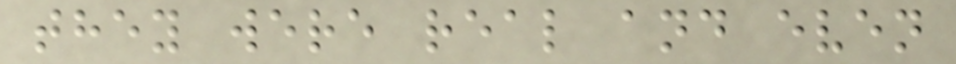they were real and even
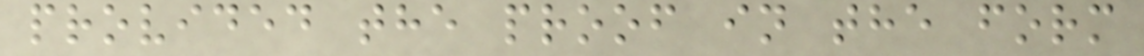provided the proof in the form
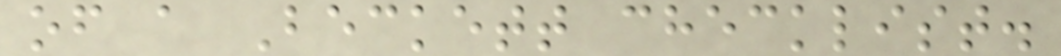of a Beckett checklist.
